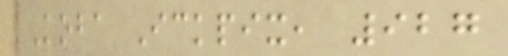Koba Ickpix, 927
